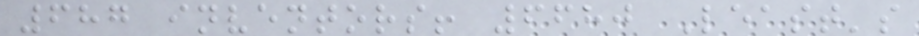687 inventors! 6680 Least's
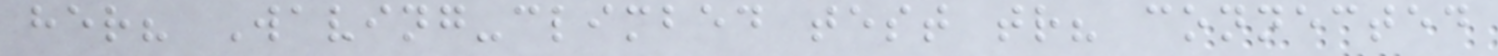her? Waving-climbed test tr? connected
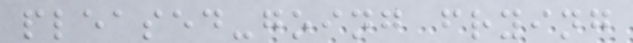pleased-going frying
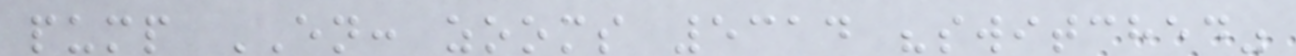pump EN: zooms 5314 "switched"
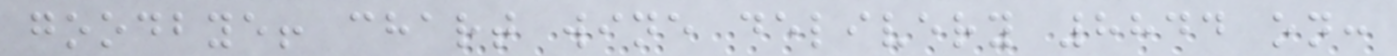goodbye! chart wine delivery 8844 on:
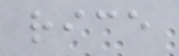rice
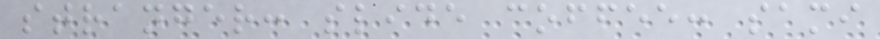stranger: slide coffee: sami
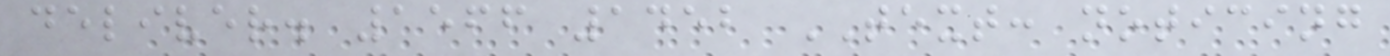deliver. 1566 1452 TEXT: noticing
